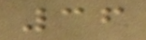36
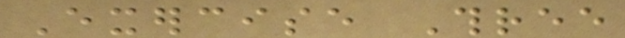Exercise Three
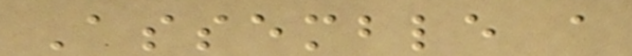Assemble a
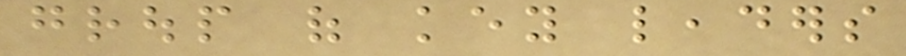group of key leaders
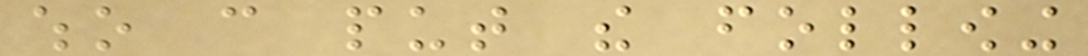who can put the following
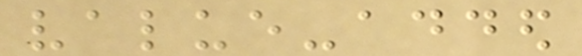value-added
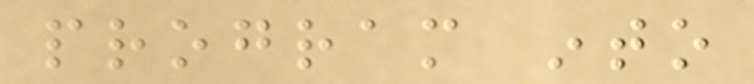program into
